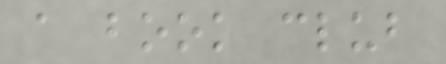a book club
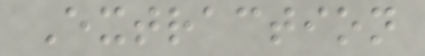Extraction
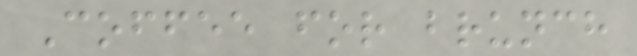Coffee for brunch
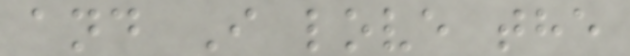and I love the
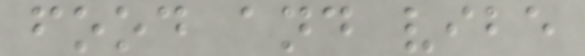food and vibe
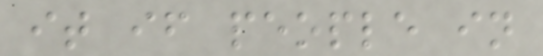it if people in
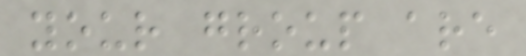your group are
